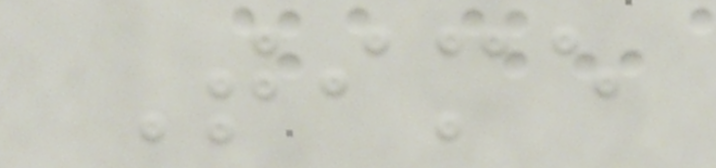Time
